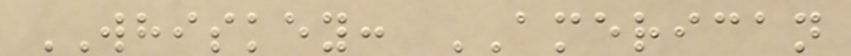WHISKEY: AMERICAN
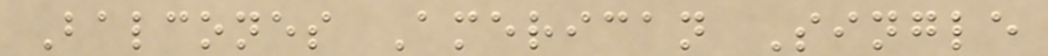Balcones American Single
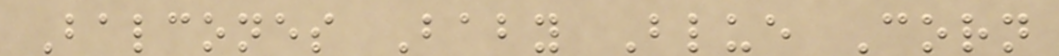Balcones Baby Blue Corn
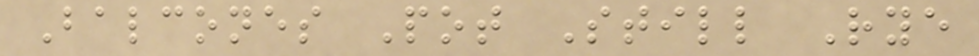Balcones Pot Still Rye
